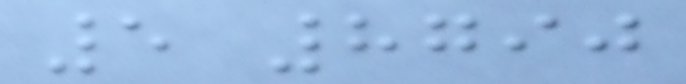5 8790
